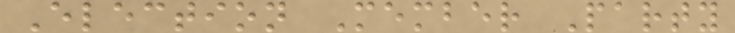Election Member Party
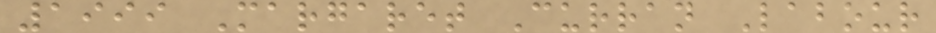1999 Margaret Curran Labour
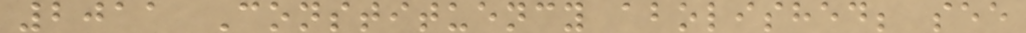2011 Constituency abolished; see
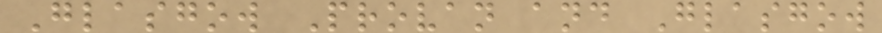Glasgow Provan and Glasgow
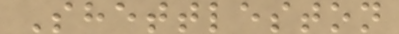Shettleston
